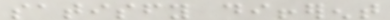satisfy different
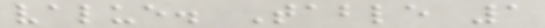value. Table 1
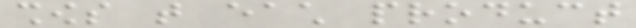shows that each product
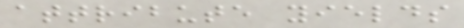attribute yields
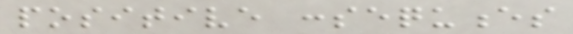positive consequences
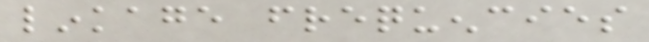linkage frequencies
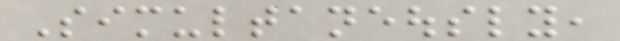Simultaneously,
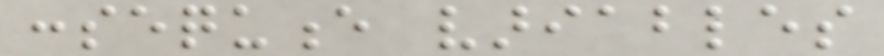consequence variables
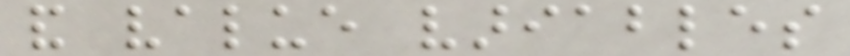and value variables
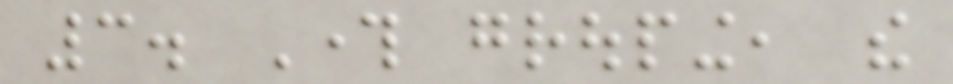3. Through grouping, the
